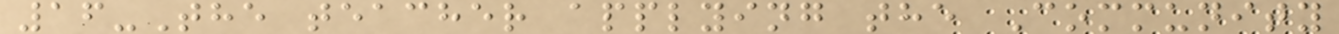16-The teacher applying the Community
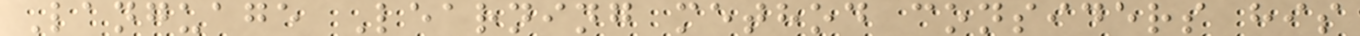Language Learning method considers his
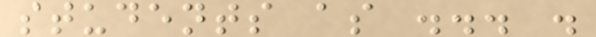students as ... .
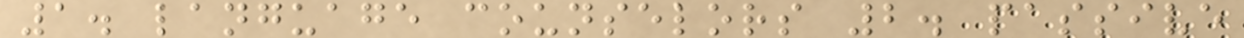1. language counselors 2. passive
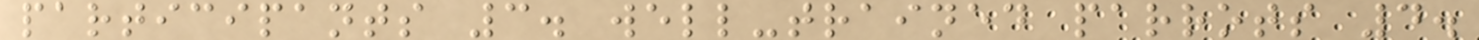participants 3. well-trained parrots 4.
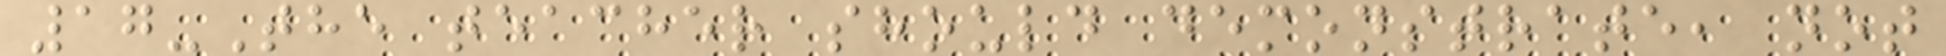17-The teacher should demonstrate, not
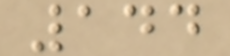144
